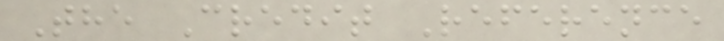The Credit Reference
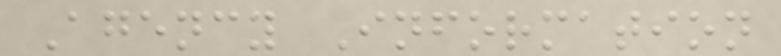Agency Information
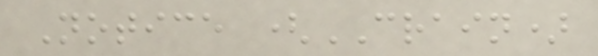Notice (CRAIN)
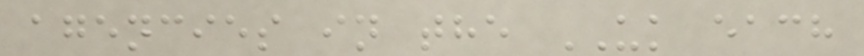agencies in the UK each
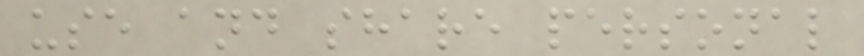use and share personal
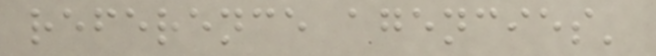reference agencies'
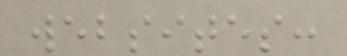websites:
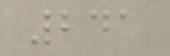241
